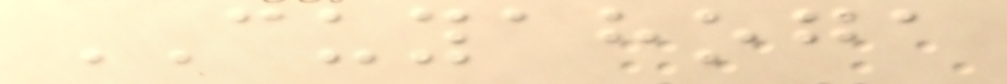CUYAHOGA
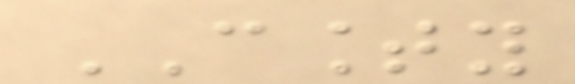COUNTY
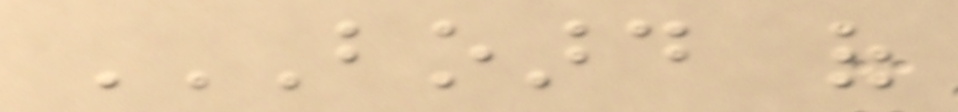BOARD OF
